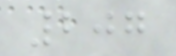207
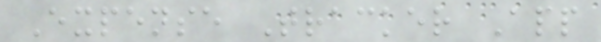Expense Tracker App
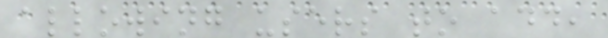allowing users to add,
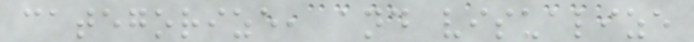categorize, and visualize
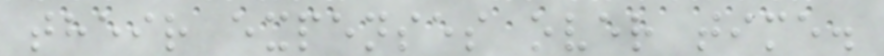their expenses over time.
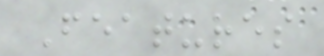Features
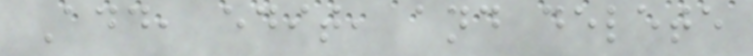Add, edit, and delete
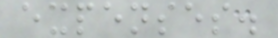expenses.
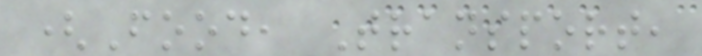(Food, Transport,
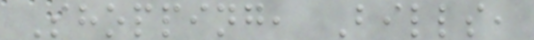Shopping, Bills,
